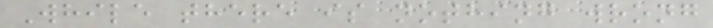While there is nothing wrong
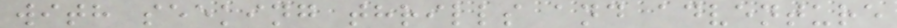with seeking thrills and adventure
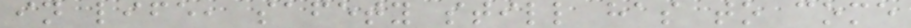in life, safety still has to come
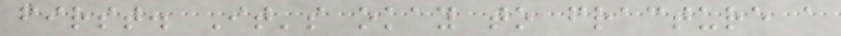first. It's okay to fracture a
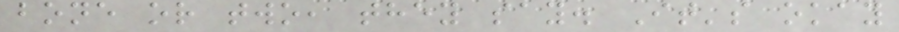bone or two, they say. It's okay
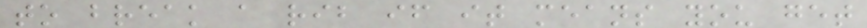to break a rib if it means you get
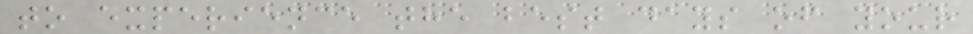to experience the best days of your
